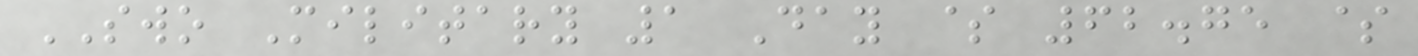SWO Military 1 Day $ 62.75 $
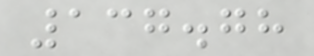137.78
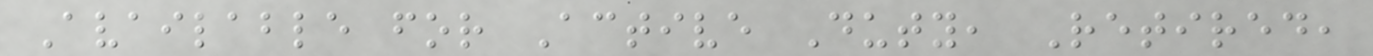Available for Active Duty, Retired,
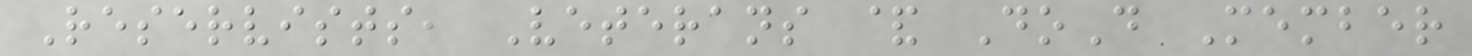Reservists, Veterans & DoD Member
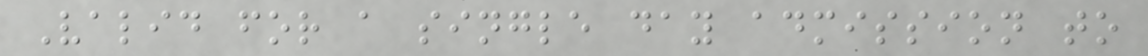Valid for a single day admission to
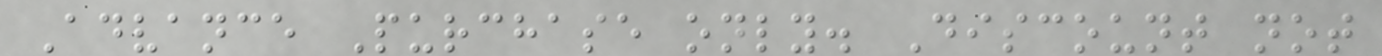Advance Purchase only. Discount not
